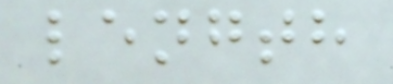length
